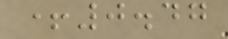+0.47
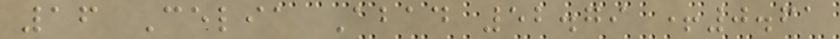16 Celia Abad 52.79 +0.61
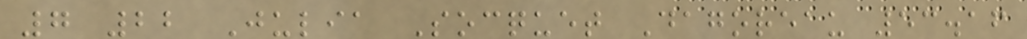7 22 Julia Socquet Dagoreau 53.16
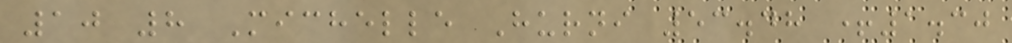10 8 Michelle Hurni 53.48 +1.30
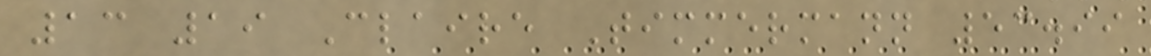13 19 Claire Timmermann 53.99
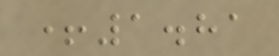+1.81
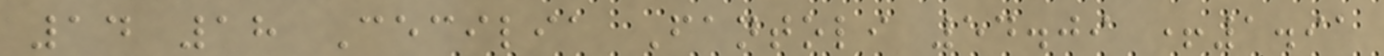14 18 Cecilia Fantoli 54.09 +1.91
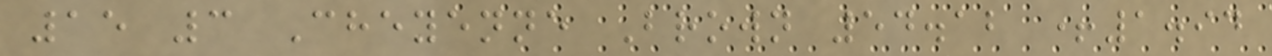15 3 Cheyenne Brown 54.12 +1.94
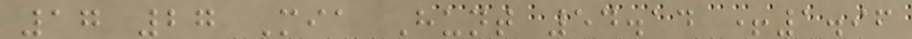17 27 Mia Hunt 54.14 +1.96
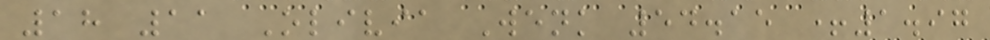18 11 Olivia Wenk 54.15 +1.97
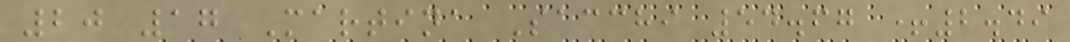20 17 Martina Sacchi 54.67 +2.49
